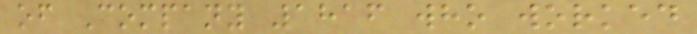of Company 1816 who worked
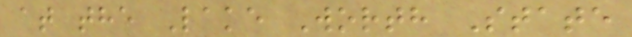at the Lake Worth State
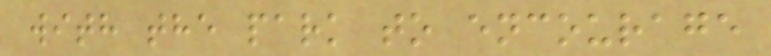with the park to encourage
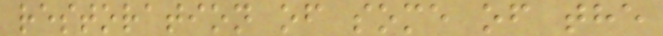restoration of some of the
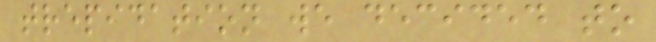trepidation we decided to
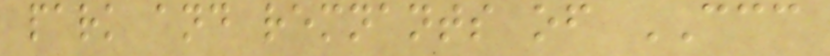park and remnants of CCC
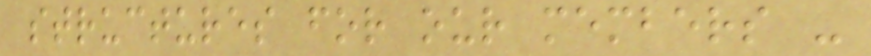structures for our members -
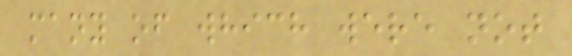many of which were not
